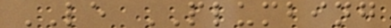LE PLUMBING
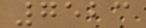7523
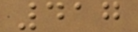417
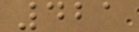421
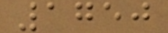1750
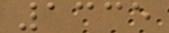1335
